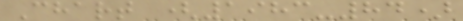Chart (1983-84)
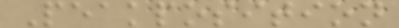Peakposition
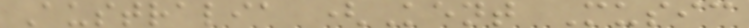Australia (Kent Music
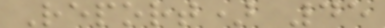Report) 45
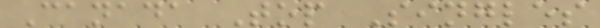Canada Top Singles
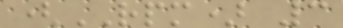(RPM) 3
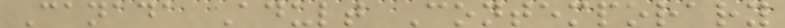Canada Adult Contemporary
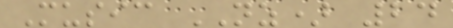Music NZ) 24
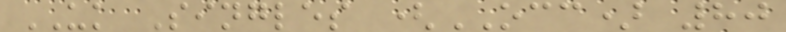UK Singles (OCC) 80
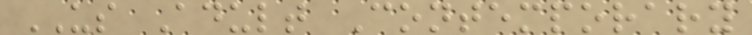US Adult Contemporary
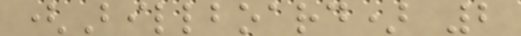(Billboard) 2
